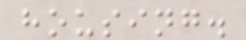housing.
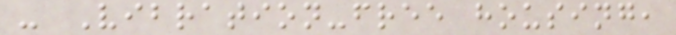- Vibration-free housing,
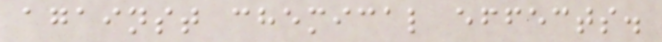against chemical effects.
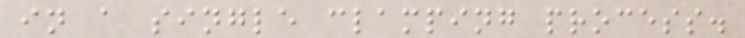in a single clamping process.
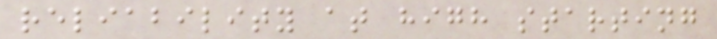reliability at high starting
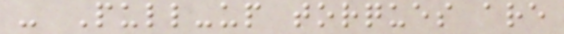- Pull-up torques are
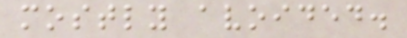mostly avoided.
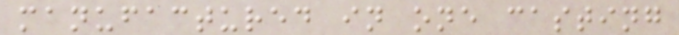manufactured in one casting
